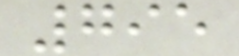795
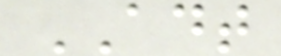ADT
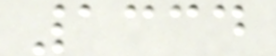1334
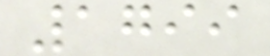1799
